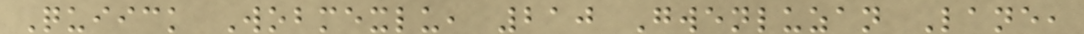Quiick Wobmexlu, 210 Gwenluzan Lane,
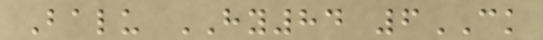Balu HY84 6CK
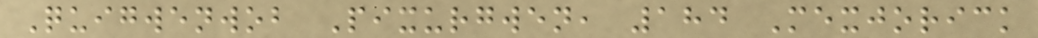Quigwenwob Pixurgwen, 184 Mexjorick
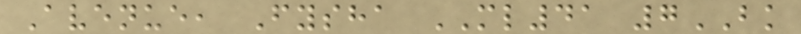Avenue, Fysha ML41 7BK
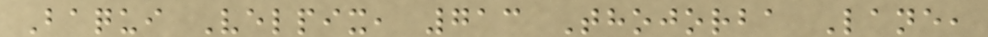Baqui Velpix, 713 Thojorba Lane,
